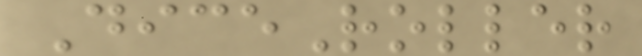DiceRoller
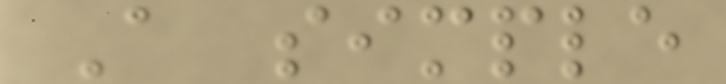A simple
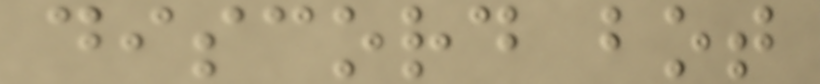discord bot
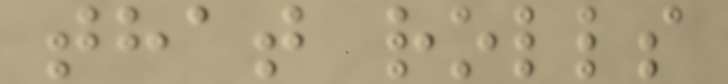that rolls
